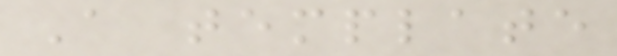A template
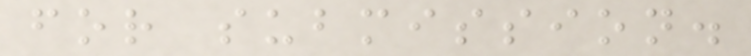for submission.
